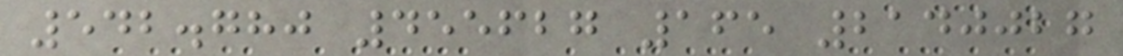542.780 455627 165 2140027
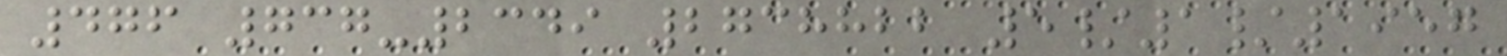476 737-2349 2738822 5/1/1957
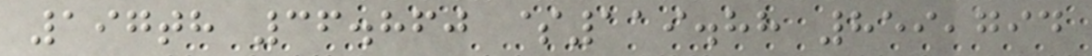197th 36.860 $119.88 859,794
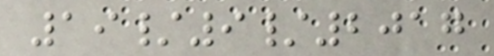19/9/2017
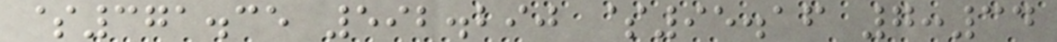$371.35 592.290 $95.16 7:34
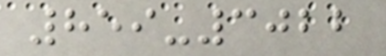859-3022
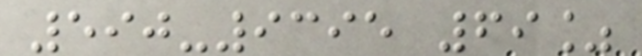590-9395 69%
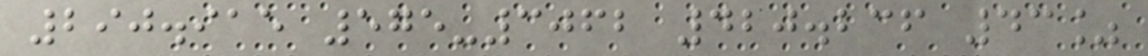290.915 575-3062 420.236 43%
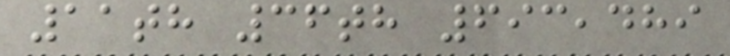11th 36th 693,489
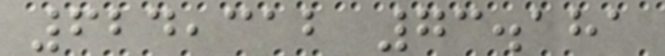624,312 73.181
